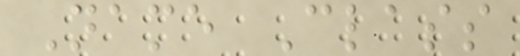Name Class
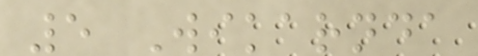5 Wikarnda
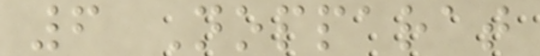6 Nopparat
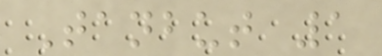Tanbut 1
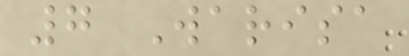7 Warisa
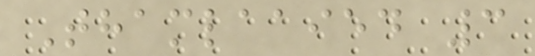Thamlaaied 3
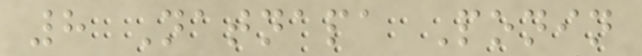8 Natnapa Ponin
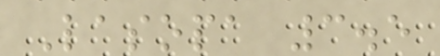Lasopa 3.5
